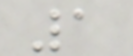1
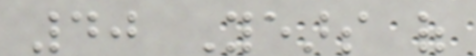40 Years of
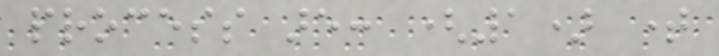process are: (1) time
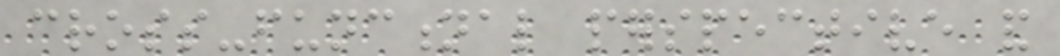cross-functional perspective and
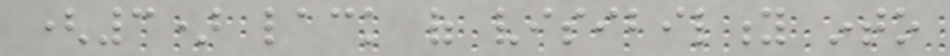(3) lack of visibility into
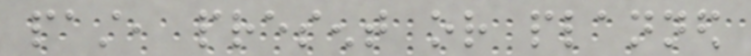past, present or planned
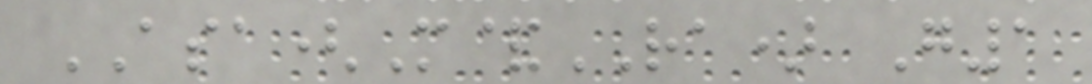ASA(M&RA) G1
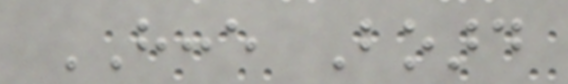HCCE Board
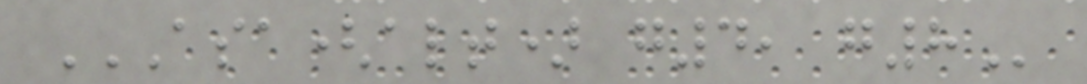ASA(ALT) G4, G8
